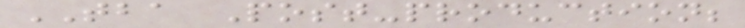TBA Post-production;
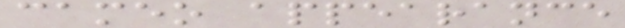cameo appearance
